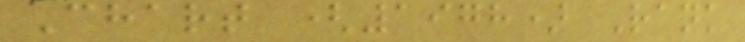Chart (1978) Rank
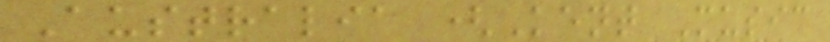Australia (Kent Music
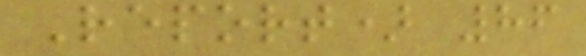Report) 86
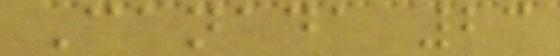Canada 23
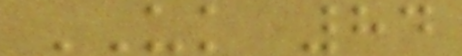UK 84
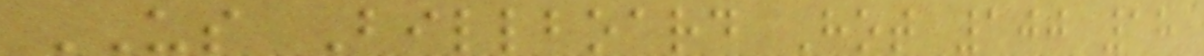US Billboard Hot 100 18
